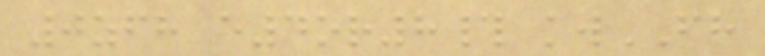0zfh e4or8# kwFH
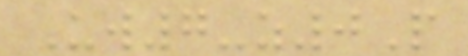Uw7-z0P
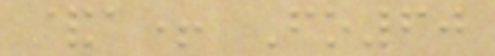&a+ Fo60
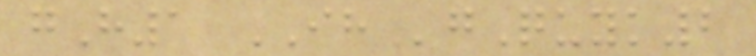gH1 IHgQuyk2
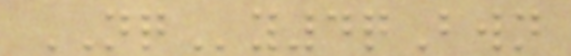NQy4qBwn
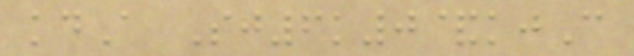kdA Sj6k0&kjC
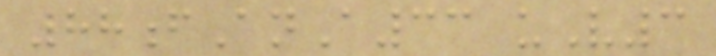88fAnA33 uV3
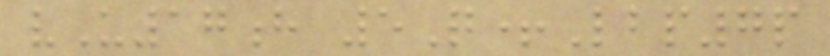vU17h 5Q+Lbp7p
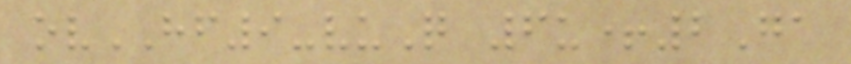ovHF9-vuQ 6u+2Ga
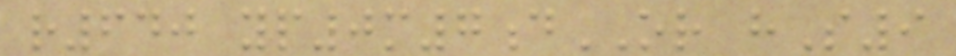r640 yp0m7dOR hS9
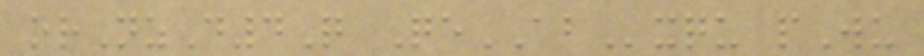orNzD4Q QeABxqu pWu
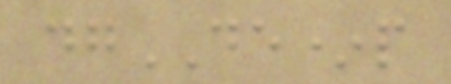dgDE*p
